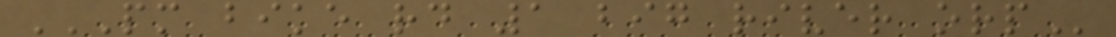PM BIKE RD 1 BIG RIVER ORP
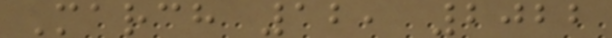March 12, 2022
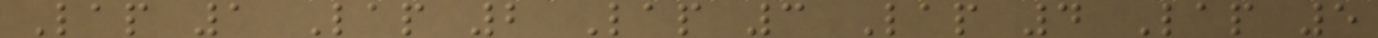Lap 1 Lap 2 Lap 3 Lap 4 Lap 5
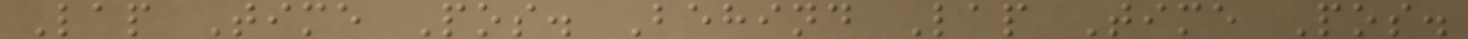Lap Time Pos. Behind Lap Time Pos.
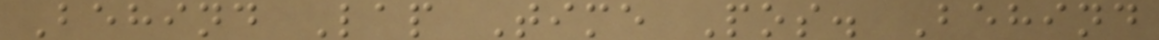Behind Lap Time Pos. Behind
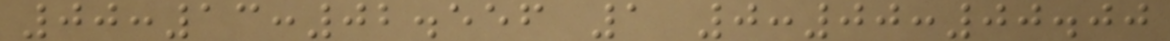00:13:02.556 1 0:00:00.00
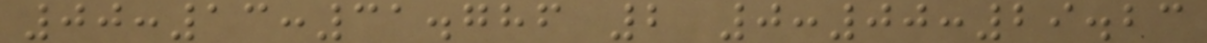00:13:31.786 2 0:00:29.23
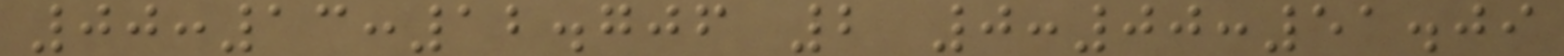00:13:12.706 2 0:00:51.09
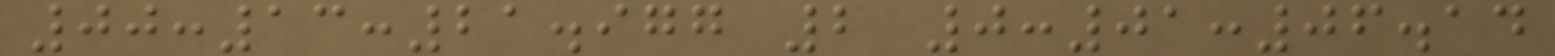00:13:21.977 2 0:01:06.14
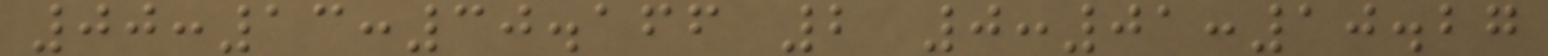00:13:30.166 2 0:01:10.27
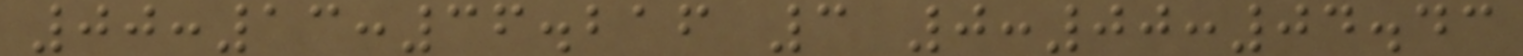00:13:36.216 3 0:00:04.43
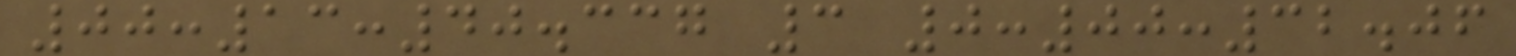00:13:40.337 3 0:00:32.06
